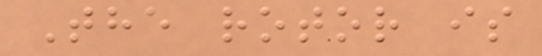The rotor is
